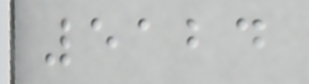5124
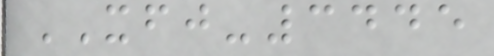XFJ-3445
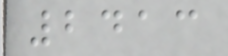2413
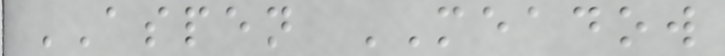ASPEN MEADOW
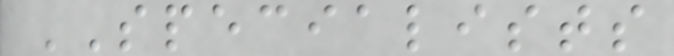SPECIALISTS
